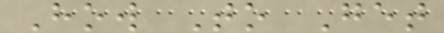How To Get
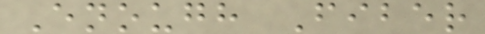Enough Fiber
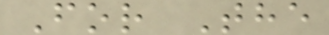For The
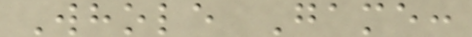Whole Game:
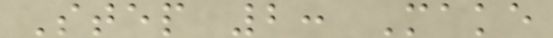Step 2: Make
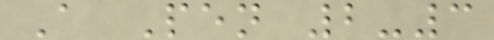A Pen 2-3
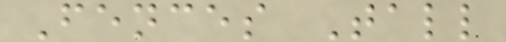Fences Tall
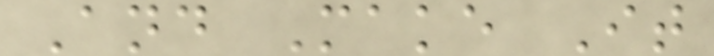And Make It
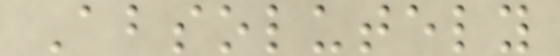Absolutely
